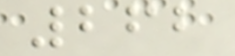262
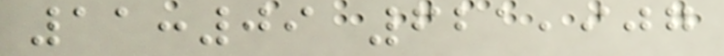11:09 621,907
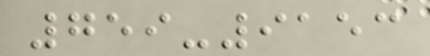759-9153
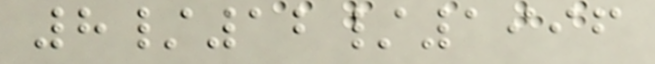8/12/1996
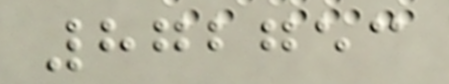872753
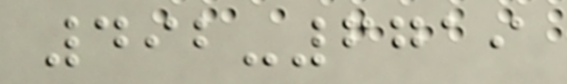492-6719
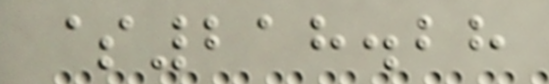$218.28
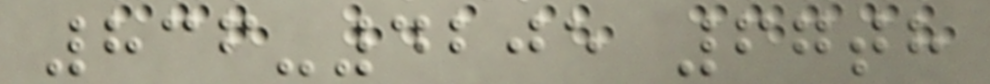836-4205 67th
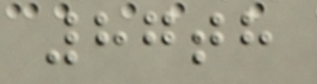87th
